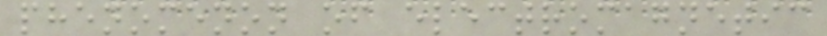phenomenon of electromagnetic
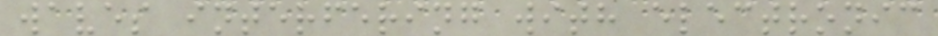waves interfering with electronic
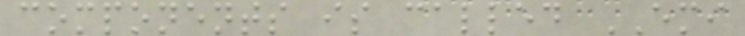components is called EMI
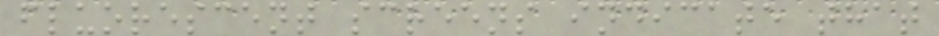fluorescent screens indicate that
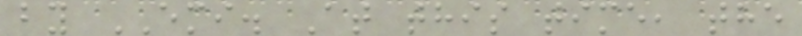by EMI. At this time, the
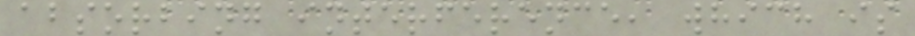absorbing interference, which is
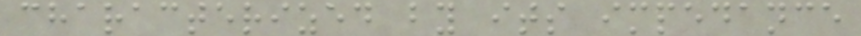characterized by its impedance
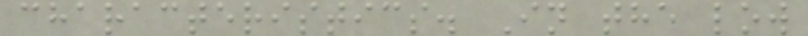characteristics. In the low
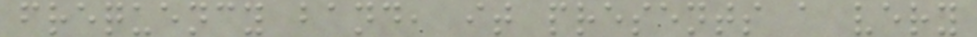frequency band, it presents a very
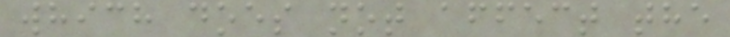which does not affect the
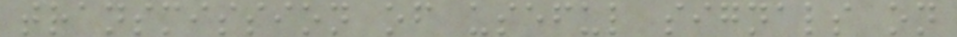transmission of useful signals on
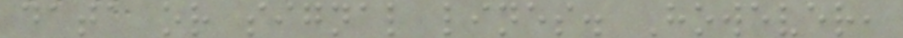data or signal lines. However,
